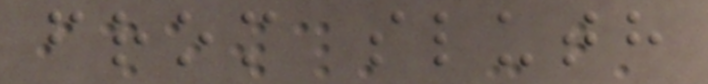from sluth
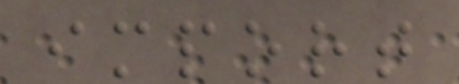import
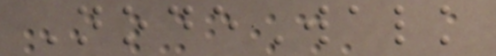NodeWalk
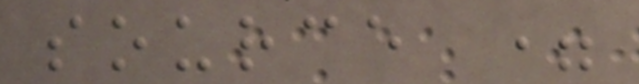source =
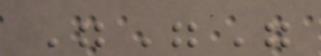"""
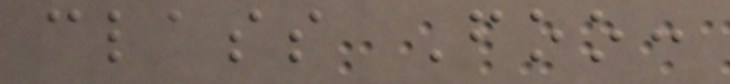class Foo:
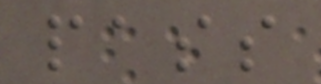pass
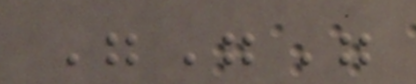"""
